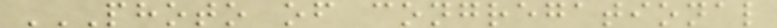PHOTO OF CONGREGATIONAL
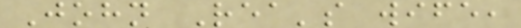John Rea's wife,
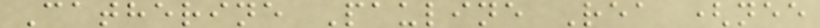Catherine Pauline Rea (nee
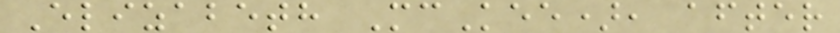Elizabeth McKee), after
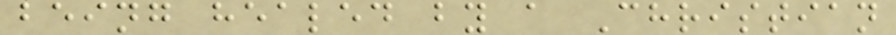being healed by a Christian
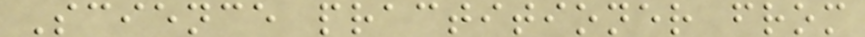Science practitioner from
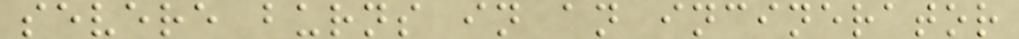severe burns in an incinerator
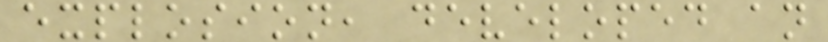explosion, developed an
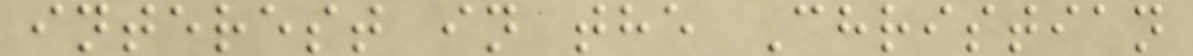interest in the Christian
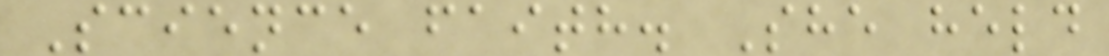Science faith. She held
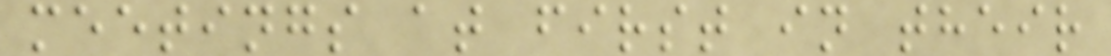meetings at first in their
